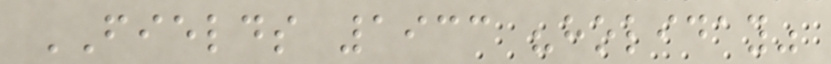FIELDS 1933 "holiday"
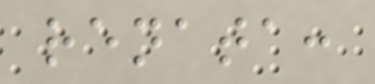renata:
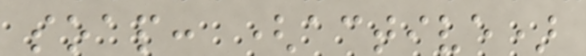soap: (active)
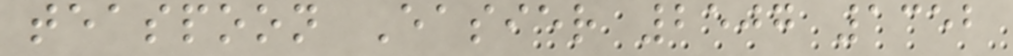teaspoon Easier 2507 1352
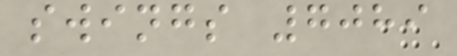swings 7089
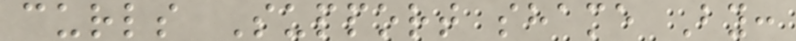curls Support shame By:
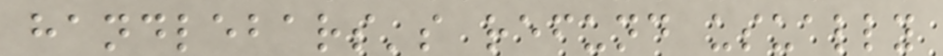handlebars's refund usually
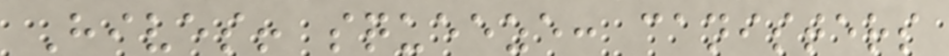Hives! squeeze: canisters
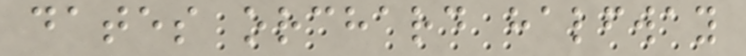dates orchard halfway
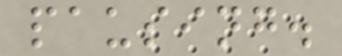pausing.
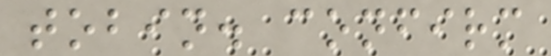tobin. confirm
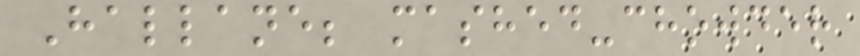Hallane; mashed-chowder
